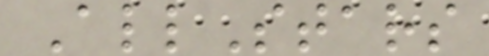AllStars
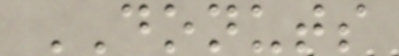DONUTS
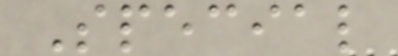Special
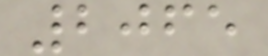2065
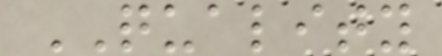QUALITY
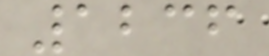1236
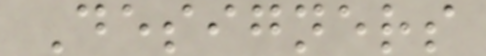Designers
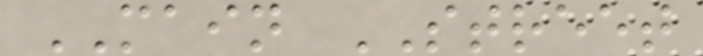MAIN STREET
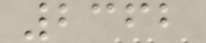2362
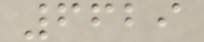6629
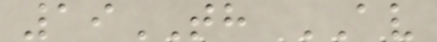19TH AV
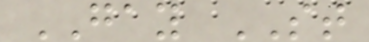GAY ST
